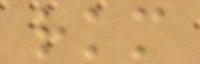rkm
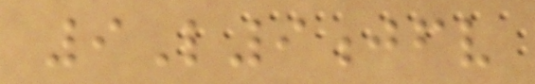9L9jfv
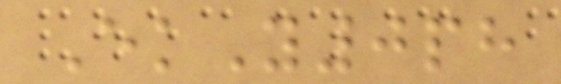EkY0ph
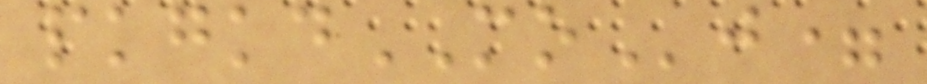pkgkdMOj=
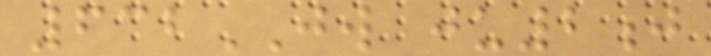632JW ju2j
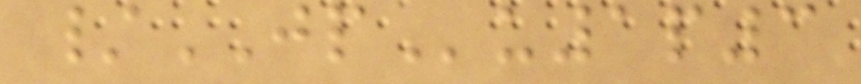/JPu1p3
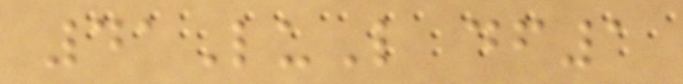41LuL df1
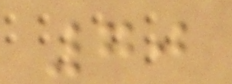70
